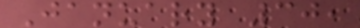January 30,
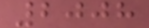2008
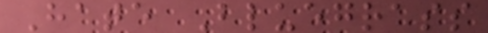Hate Bluegrass
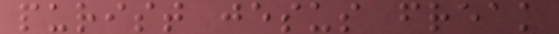purist jesus freak
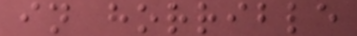in horrible
